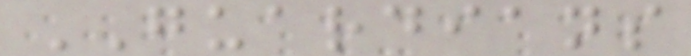GUARDIANS
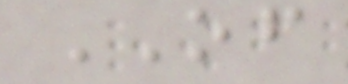OF
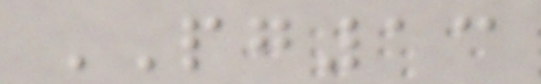PG13
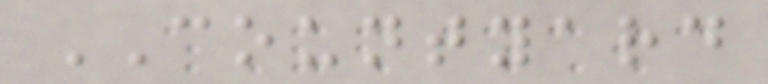COUNTYARD
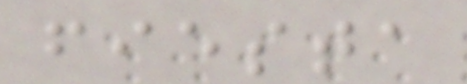fiesta
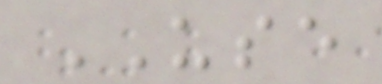USE
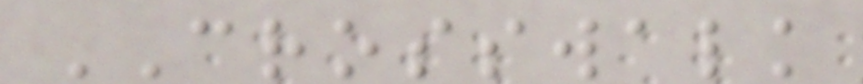CROSSWALK
